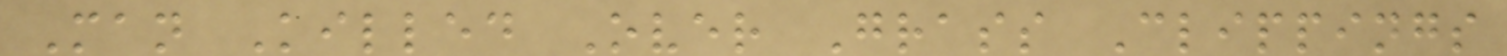Man Killed Over Grass Clippings
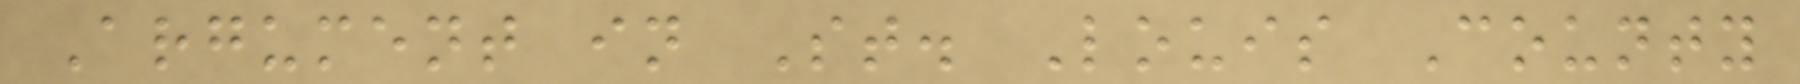Argument in St. Louis County
